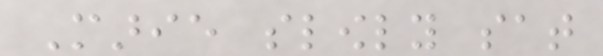Marie slowly sat
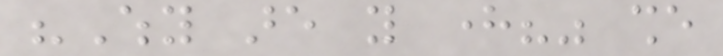"Why are you here?" she
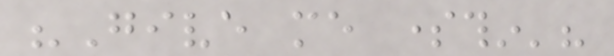"Give me somethin'?
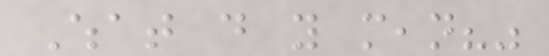What do you mean?"
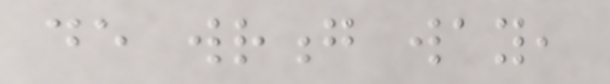de wrong way,
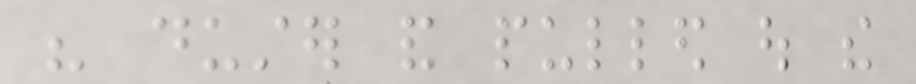his duster and pulled out the
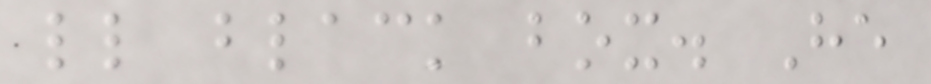little black box. He
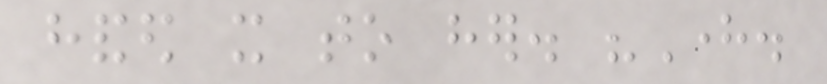handed it to her. "Here.
